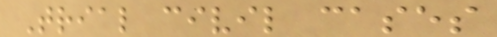Trial civil cases
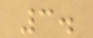3.
